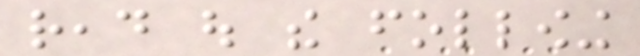read out the following
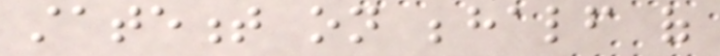statement on behalf of
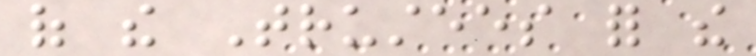of the Trustees for the
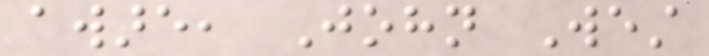aware, John West
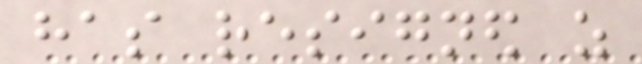has resigned as
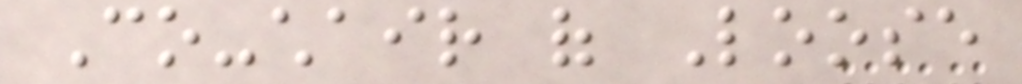Co-chair of Loose
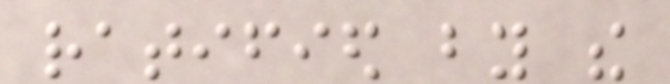ratified by the
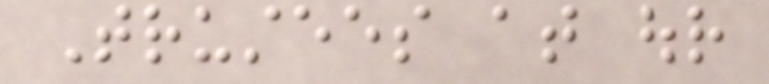Trustees at our
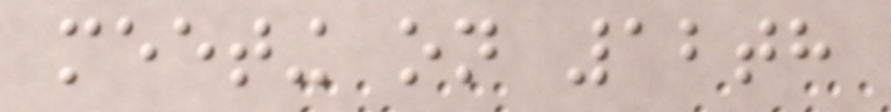meeting on 12th
